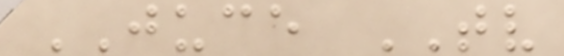JUCE TV
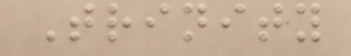Trinity
